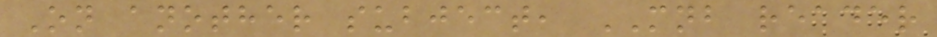On another subject, MNB reader
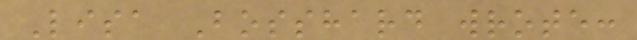Lisa Bosshard wrote:
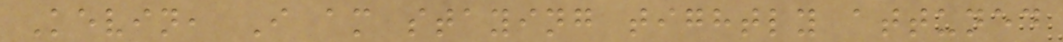Kevin, I am staying tightly attuned
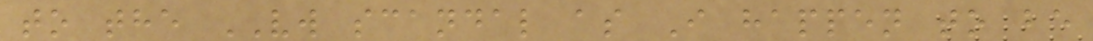to the VW scandal as I happen to be
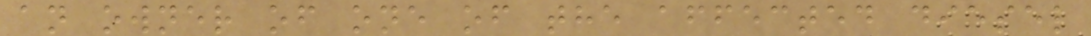an owner of one of the affected diesel
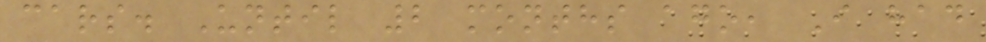cars. Until 2 months ago, I had
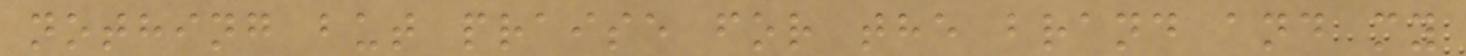nothing but praise for the brand and my
